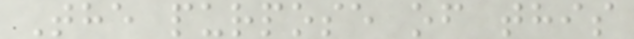The purpose of this
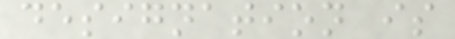designation is
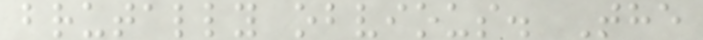brutally obvious. The
